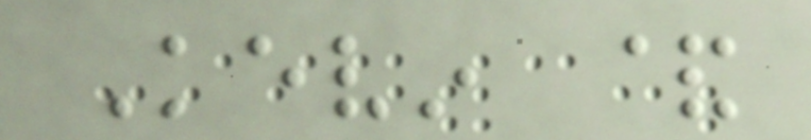Kevin &
